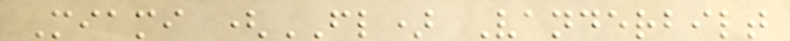Miami (FL) Vanderbilt
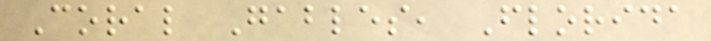Coral Gables, Florida
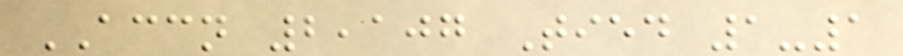ACCN 2,107 Tied 1-1
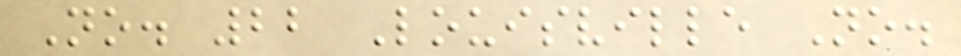No. 22 Louisville No.
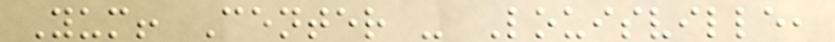Yum! Center - Louisville,
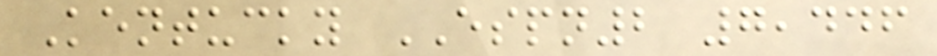Kentucky ESPN2 7,446
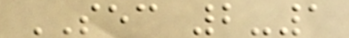SEC 2-1
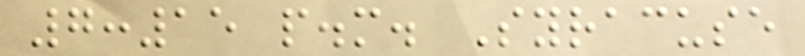7:15 p.m. Syracuse
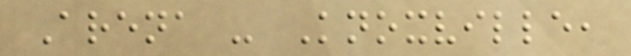Arena - Knoxville,
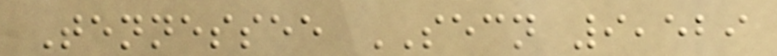Tennessee SECN 9,529
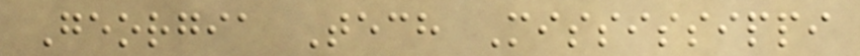Georgia Tech Mississippi
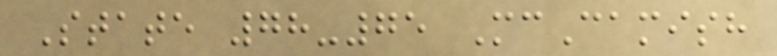State 78-75 McCamish
